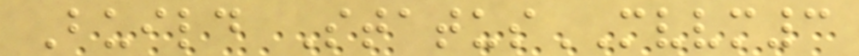Build StatusMVVM3
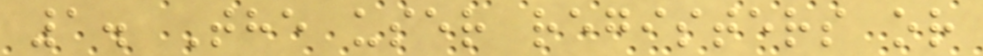1. The user registers or
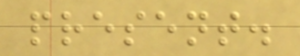present.
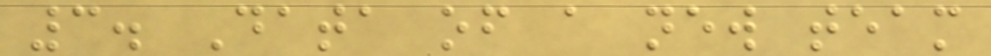3. Data of a new team
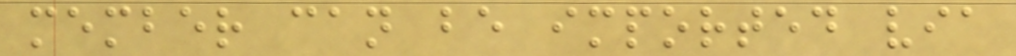member can be imported via
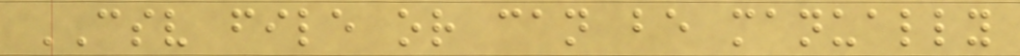CSV file or can be manually
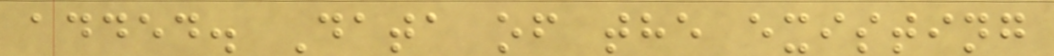added. Data of the existing
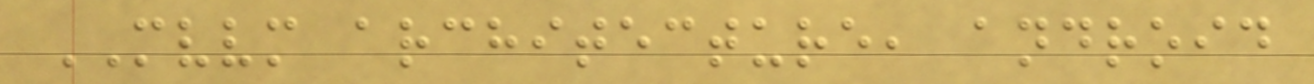MVVM architecture, android
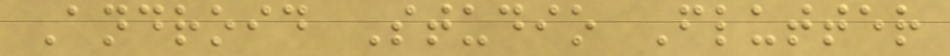Android Studio Flutter
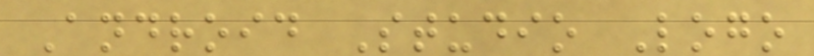Android Studio Logo
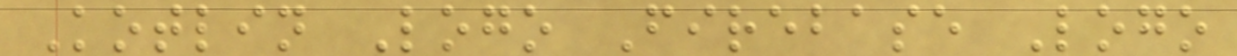Kotlin Logo Firebase Logo
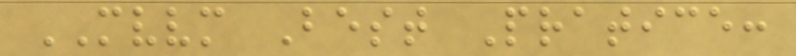MVVM Best Pratice:
